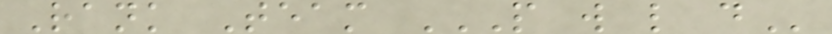Rank Team P W L D
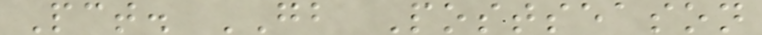Pct. GB Postseason
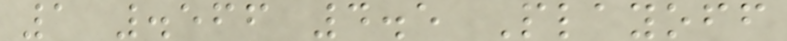1 .566 4.5 Playoff
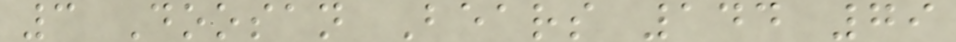3 Doosan Bears 144 79
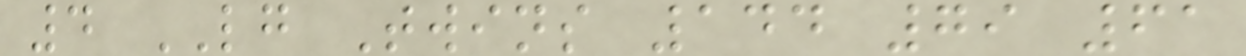4 LG Twins 144 79 61
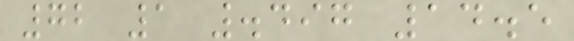72 1 .497 14.5
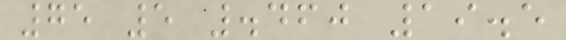75 5 .460 19.5
